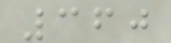360
